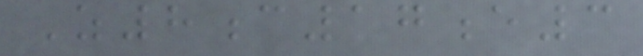Z8c17e3
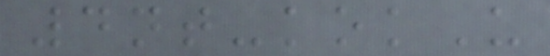4nt-kokU
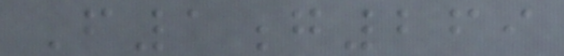F1g269
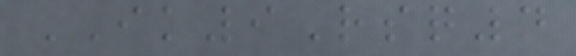IK9Rsq4
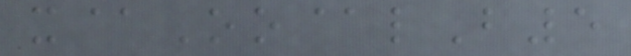x@Oo@lB5
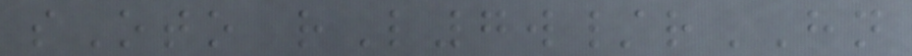sOto rL7w/rHN
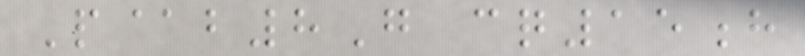P@b8G cq15h
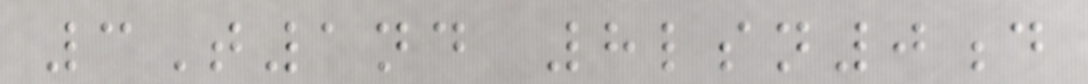3T1nd 8lsn0d
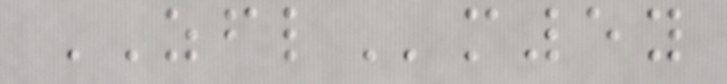ZFLm5y
